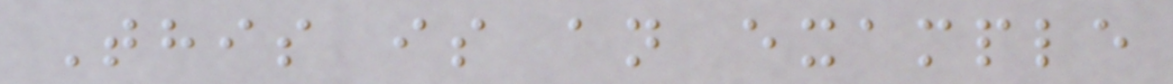This is an example
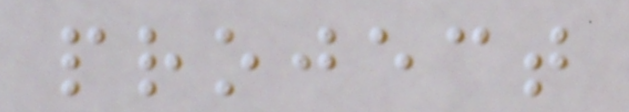project
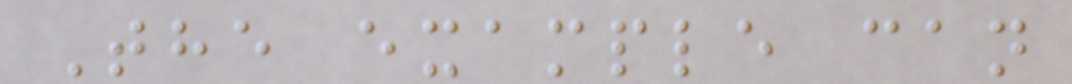The example can
